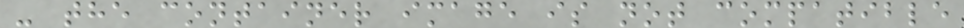- the container image is not compatible
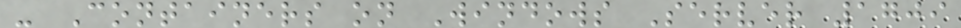- Containers on Windows Server 1709
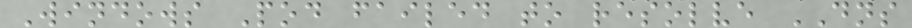Windows Pod failed to resolve DNS
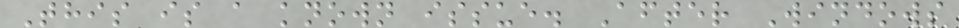This is a known issue. After Windows
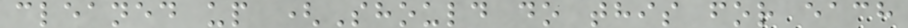cleaned up (Should do this for each
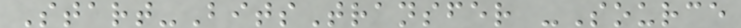Start-BitsTransfer -Source
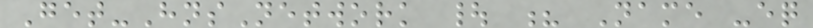Get-HnsNetwork | ? Name -eq
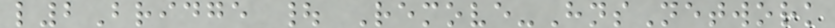l2Bridge | Remove-HnsNetwork
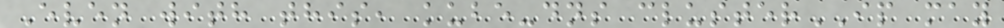Even with this, kube-dns clusterIP may
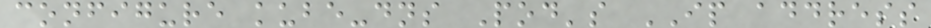configure kube-dns Pod's IP address
